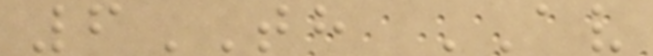6TH AV
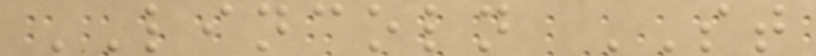LINCOLN ST
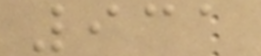931
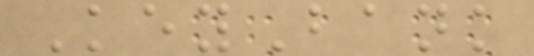KeyBank
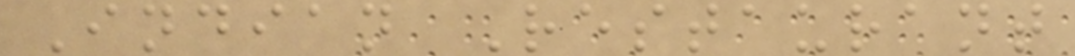Indian Restaurant
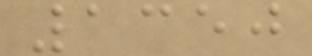1350
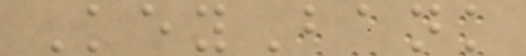KeyBank
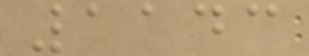1143
